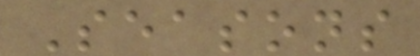Seasons
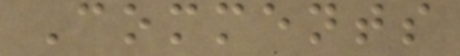Comments
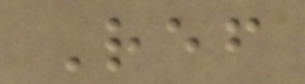Ref
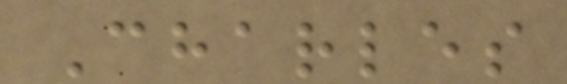Charles
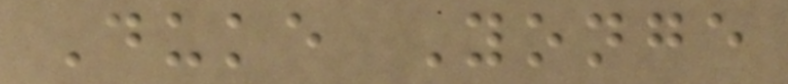Duke Yonge
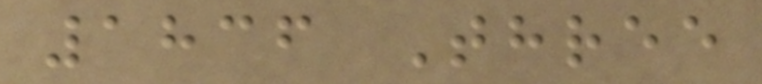1836 Three
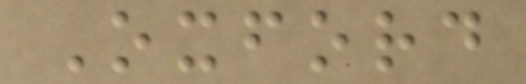Oxford
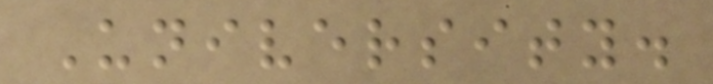University.
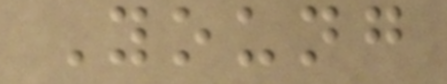Young
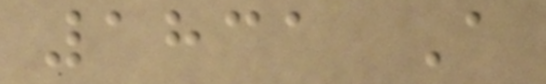1831 A
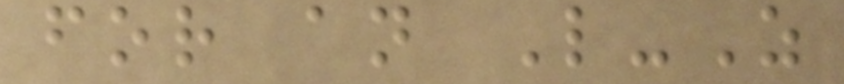for an L-Z
